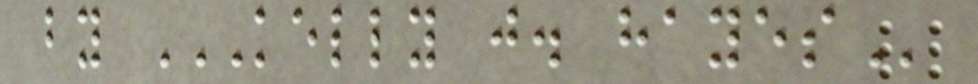by KELLY J. HAYES
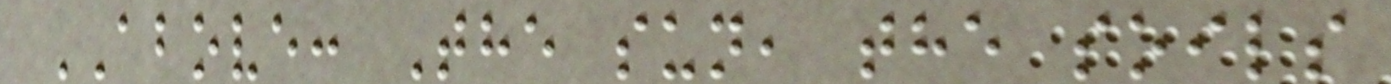ABOVE: The sun, the soils
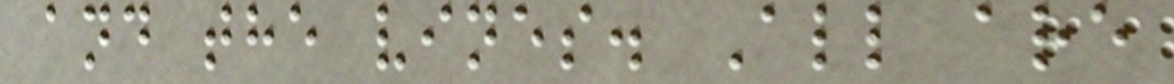and the vines. All are
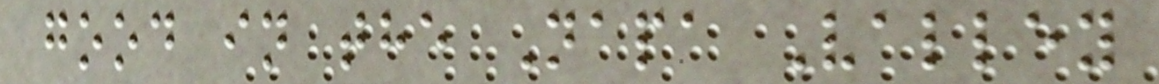good in the Napa Valley
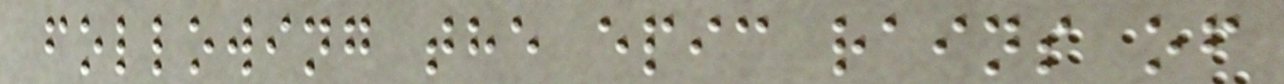following the epic rains of
